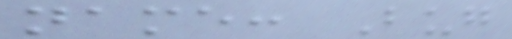name: Bug
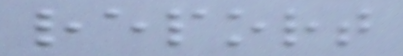report
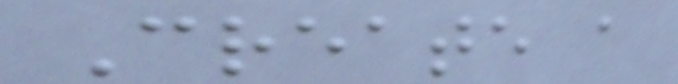Create a
